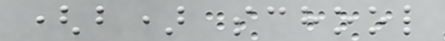(b) school
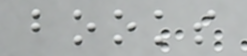books
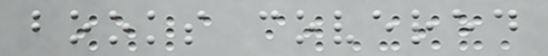books covered
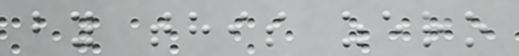by this zero
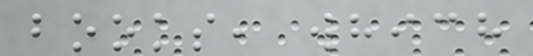books, which
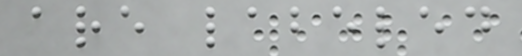are labeled
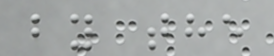by the
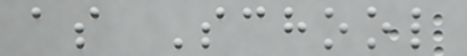as School
